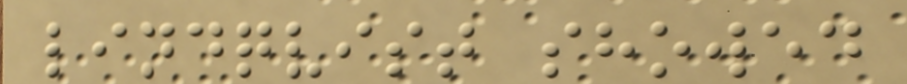lindqvist showed
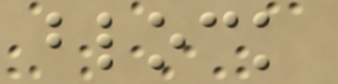block
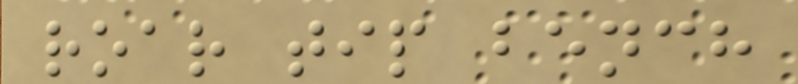roar tip bench
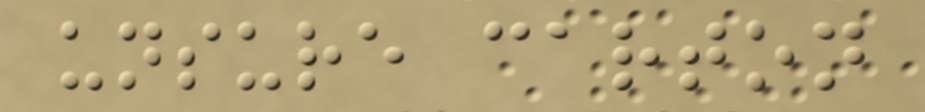unsure carton
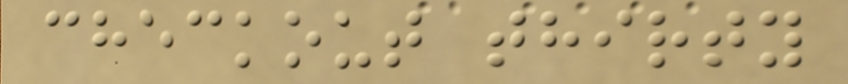checkout thirty
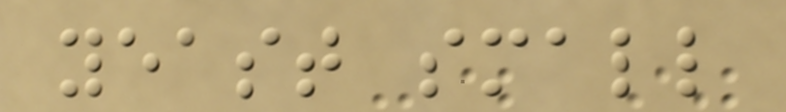yeast small
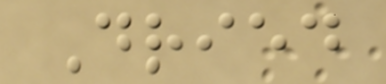Dried
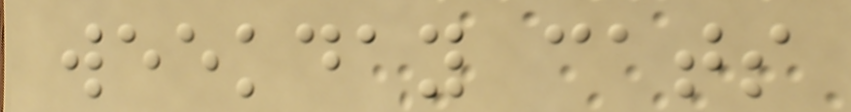weekday cats
